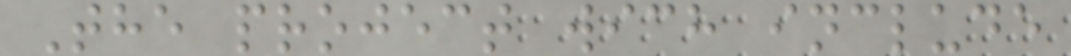The project wich include
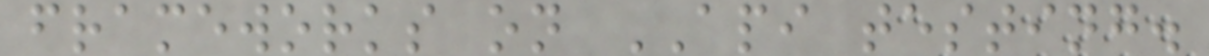frameworks on API testing.
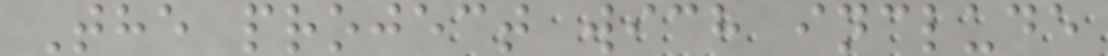The project wich include
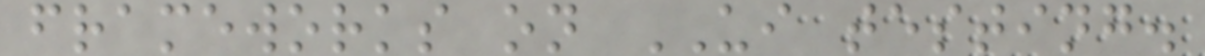frameworks on UI testing.
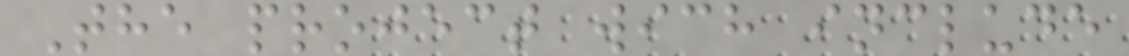The project wich include
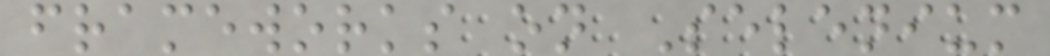frameworks on Selenium
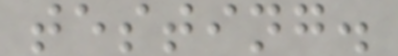testing.
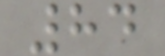84
